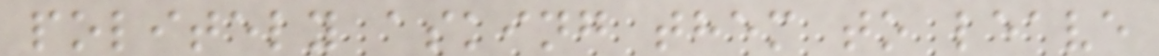politely asking them to leave
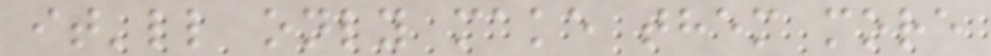it'll only make them more
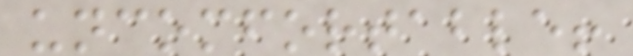uncomfortable!
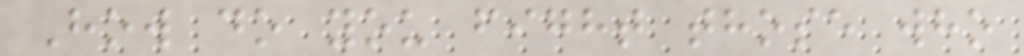How do you fight those who
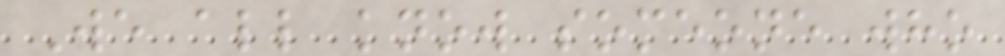We all know someone who
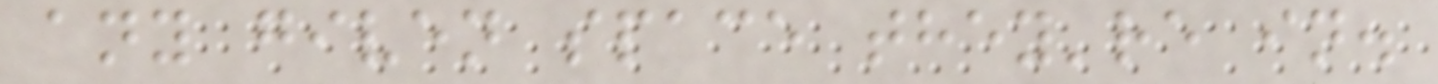any given space they're in.
